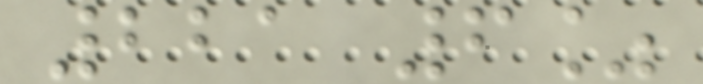221 6%
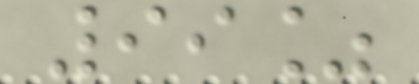99%
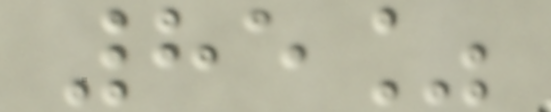85%
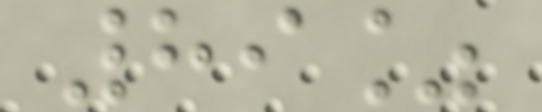89%
